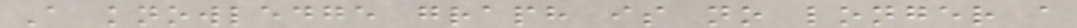A knowledge graph is no longer a
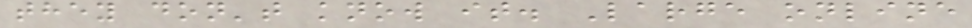they don't know it. Large online
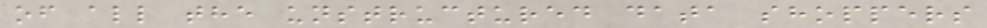of all the unstructured data shoppers
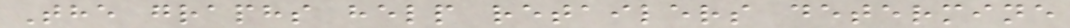The graphs help retailers determine
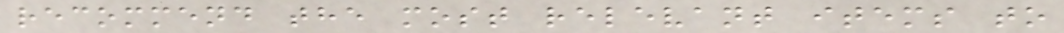recommend the most relevant items to
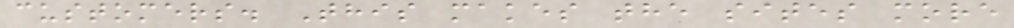customers. This makes the sites more
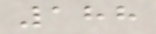188
